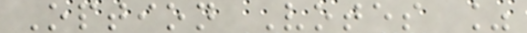Option Votes %
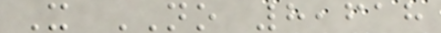X NO 8,618
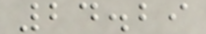24.29
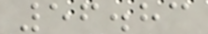56.83
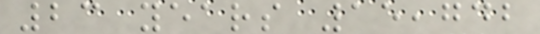23 years 15,742
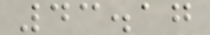43.17
